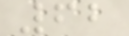62
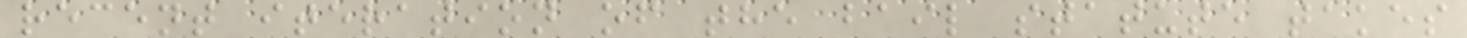recent iteration of the bail statute takes
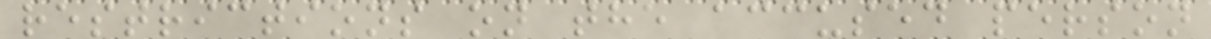restrictions on the accused person
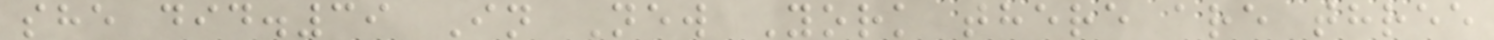she did.39 In New York there are three
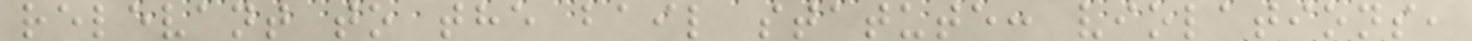relevant to the bail statute: violations,
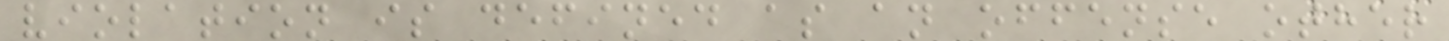violation is defined as an offense other
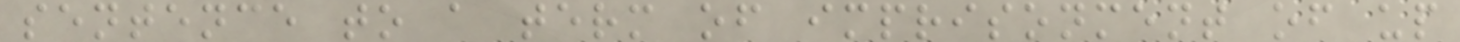sentence to a term of imprisonment of up
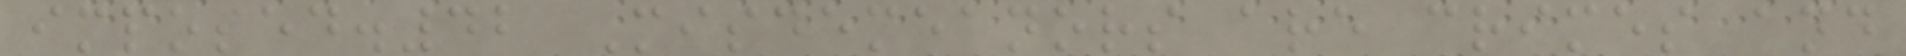imposed.42 Misdemeanors are crimes and
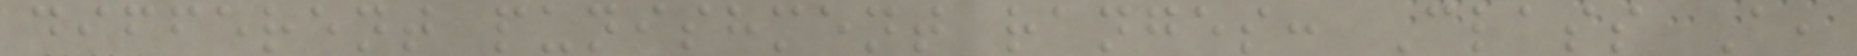different punishment ranges: Class A,
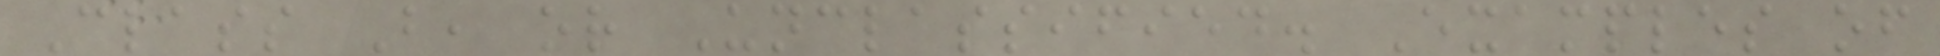Class B, or Unclassified. Examples of
